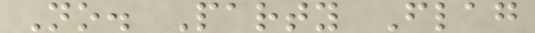No. Party Flag
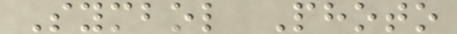Symbol Photo
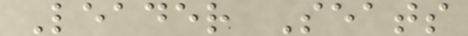Leader Seats
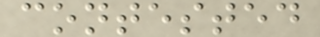contested
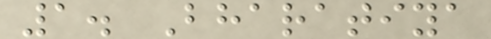1. Bharatiya
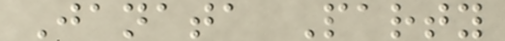Janata Party
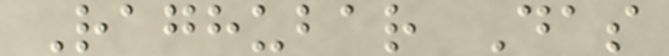Raghubar Das
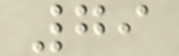79
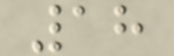18
